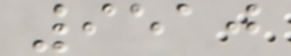9510
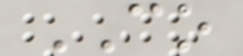CO
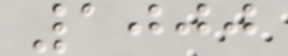1000
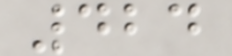424
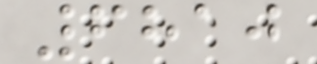6810
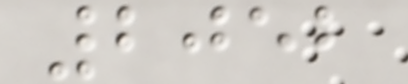2052
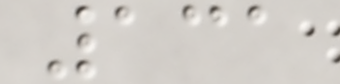131
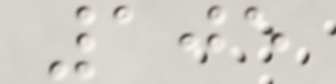105
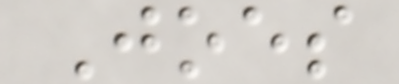Joes
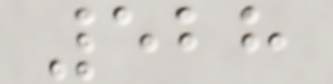528
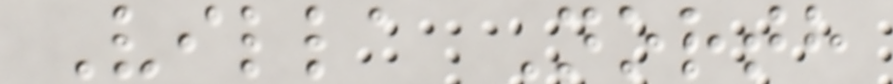Villa North
